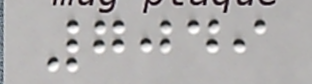7049
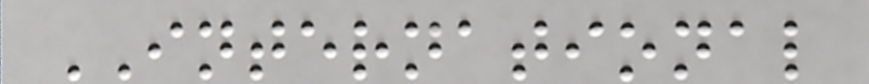INTERNATIONAL
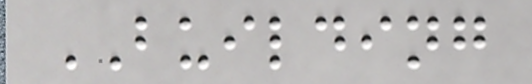BUILDING
